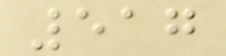517
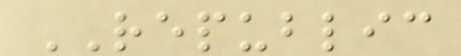REPUBLIC
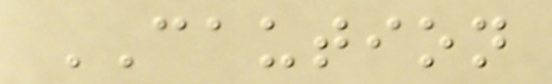CAUTION
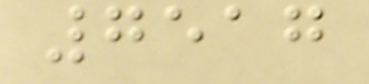7517
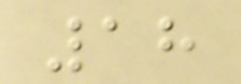18
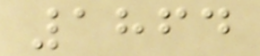1864
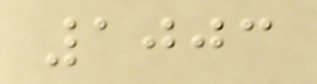1003
